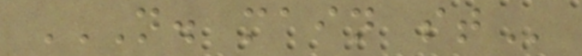N. MAIN ST
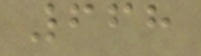668
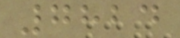7824
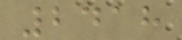2418
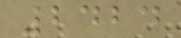2424
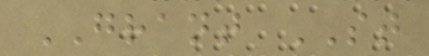GRANT ST
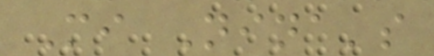Mi Nina's
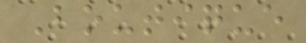Boutique
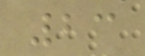23
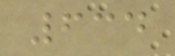634
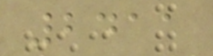2411
